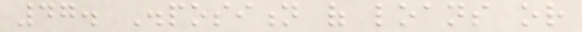47. Disposition of loans or
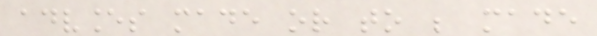advances made or to be made
